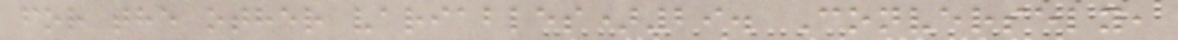for the other variables)29. Conversely,
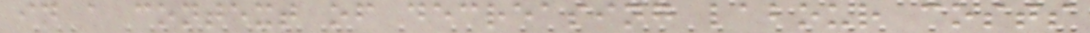in a context of decreasing labour costs
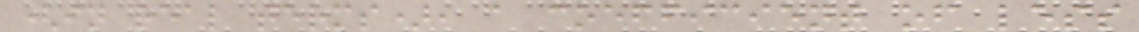(in real terms), a coefficient of less
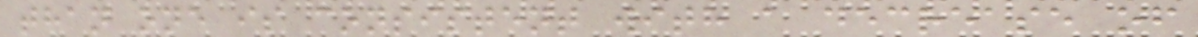than one is consistent with a decrease of
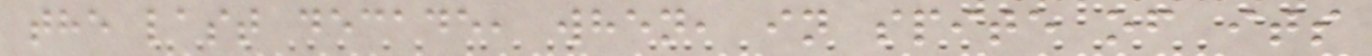the last decade, when, in spite of its
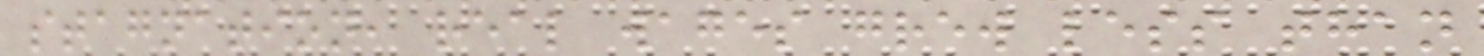stagnation, real wages grew less than
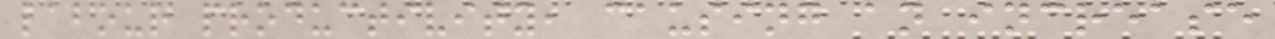labour productivity, causing an increase
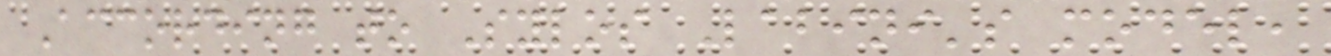According to Sylos Labini's model,
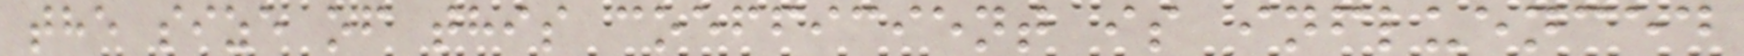the size of this coefficient is influenced
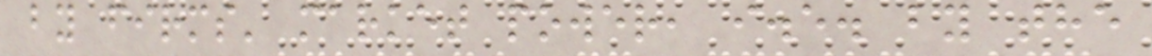by firms' market power, i.e. by the
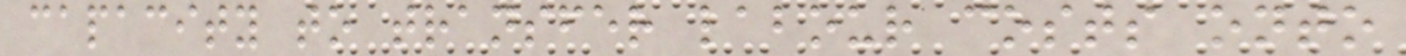capacity to transfer labour costs onto
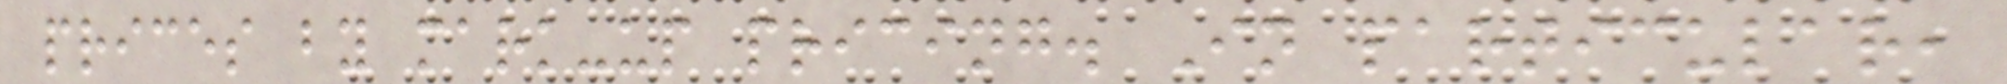prices by mark-up pricing. In particular,
